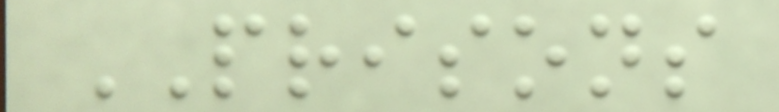PRISONS
